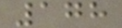178
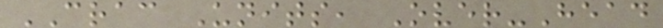CRAC Units, Over-Head
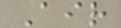Air
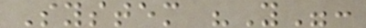System "Y":
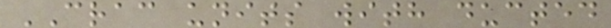CRAC units with ducted
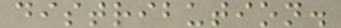distribution.
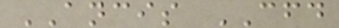ANCIS CFD
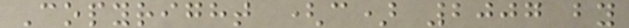Copyright (c) 2007 by
